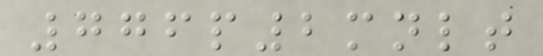776p2mnlt
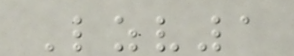Lzv1
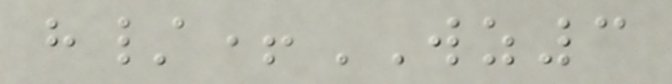h/+WZ3
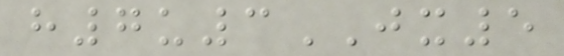h7u3JX5
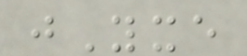jYxe
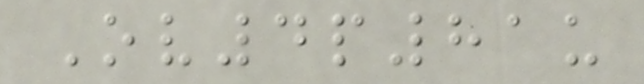Ov4p81u
